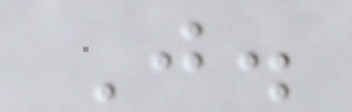J.
